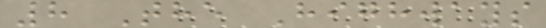8 The Highways
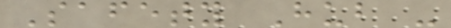Safety Hub -
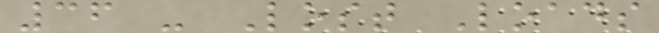36 - Lost Loads
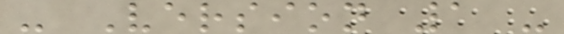- Version 1 -
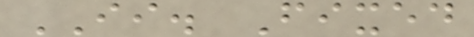II. Fixed
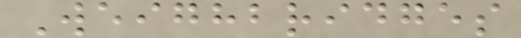Weighbridges
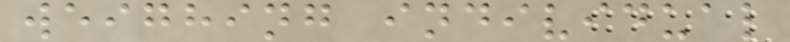weighing individual
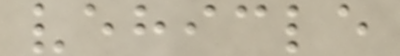vehicle
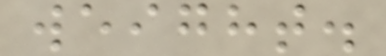weight.
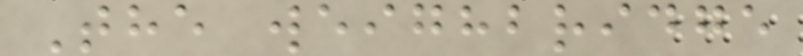The weighbridge
